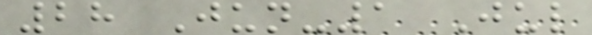28 Jun-1 Jul
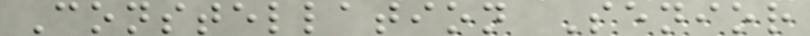Constellation Senior
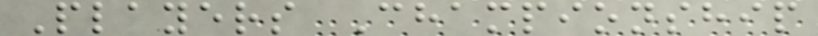Players Championship
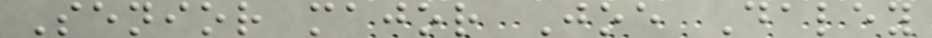Senior major Joe Daley
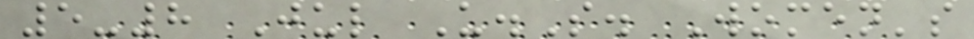5-8 Jul U.S. Women's
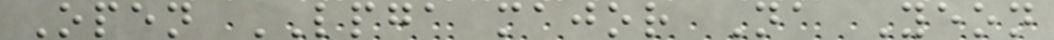Open LPGA major Na Yeon
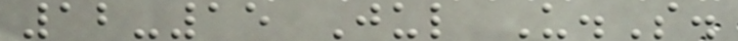12-15 Jul U.S.
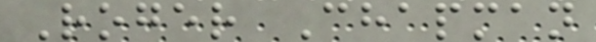Roger Chapman
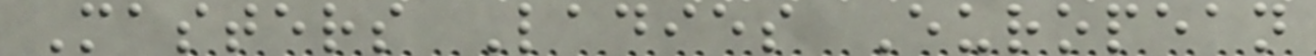Masters Ladies European
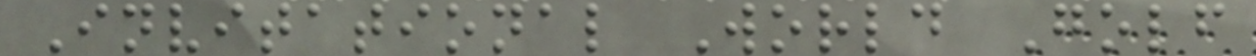Invitational World Golf
